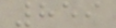859
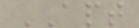APT
